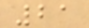21
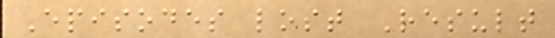Episodes lost Result
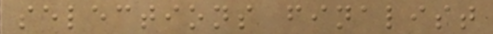selections finalist
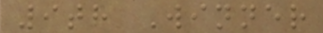9th Winner
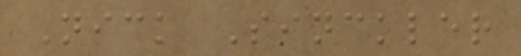Nick Sinckler
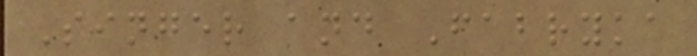Singer and Fabryka
